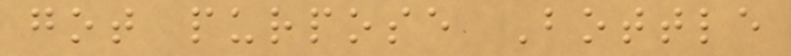got purpose Bottle
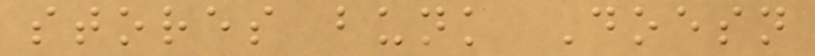stores bunk Doesn
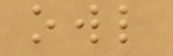owl
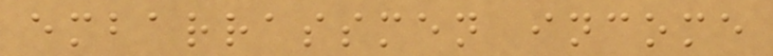embarrassmen income
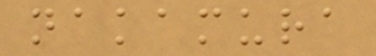nakamura
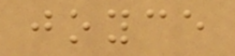joyce
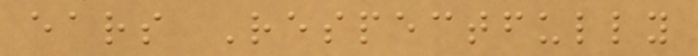ears Respectfully
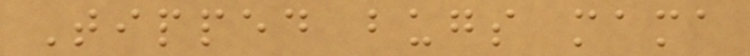Tipped bugs mama
